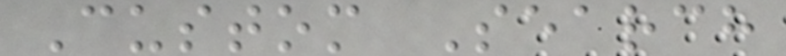Custom Search
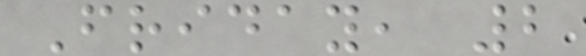Friday, 2
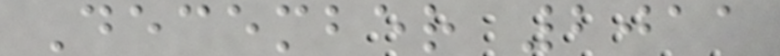December 2011
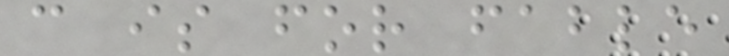c is for fable
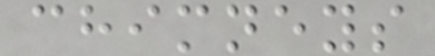chimneys
